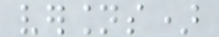versions)
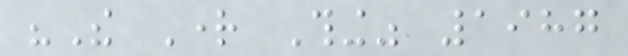"The Right Thing" 1987
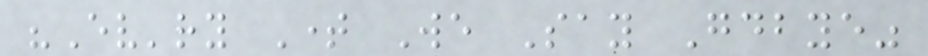"Ev'ry Time We Say Goodbye"
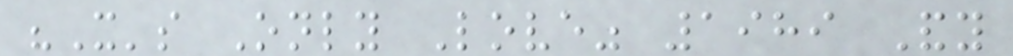"It's Only Love" 1989 Andy
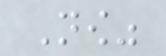Now"
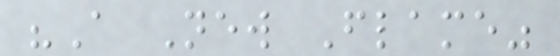"A New Flame"
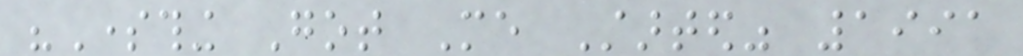"Something Got Me Started" 1991
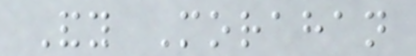Andy Morahan
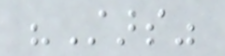"Stars"
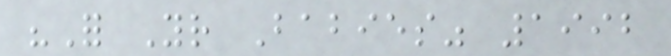"For Your Babies" 1992
